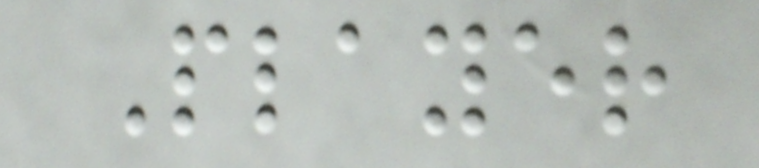Player
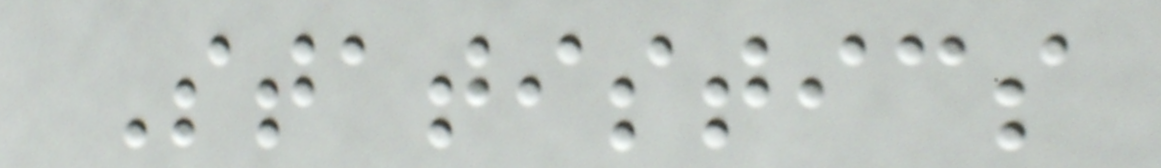Statistics
